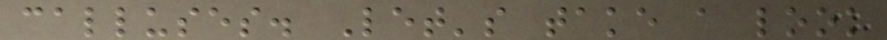calluses. Let's take a look
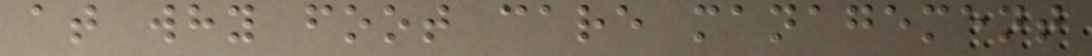at why foot care management
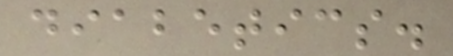diabetics.
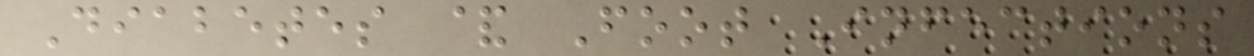Diabetes & Foot Infections
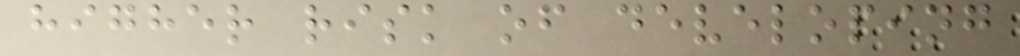higher risk of developing
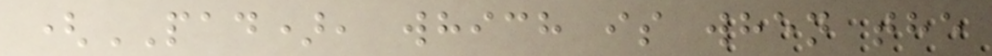(PAD), which is when the
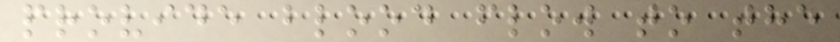provide blood flow to the
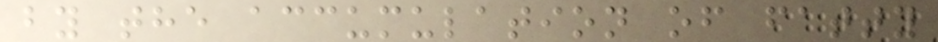by the accumulation of fatty
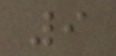9
